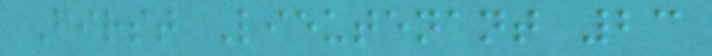First Lieutenant 23
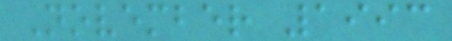November 1993
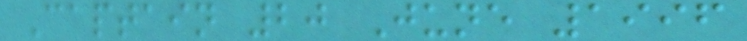Captain 20 June 1996
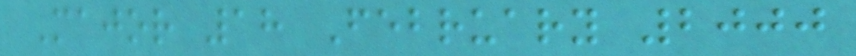Major 18 February 2000
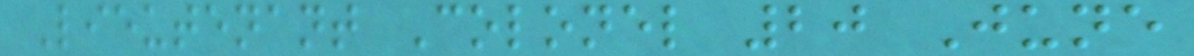Lieutenant Colonel 20 June
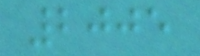2005
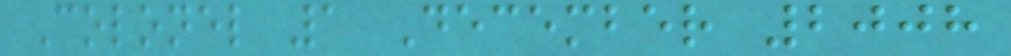Colonel 1 December 2008
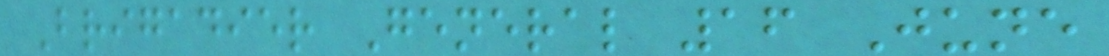Brigadier General 16 June
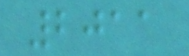2011
